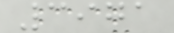3971
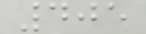405
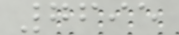7695
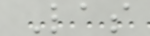Las
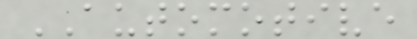AUTOMOTIVE
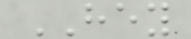HEY
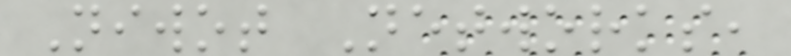Niwot Networks,
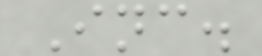Inc.
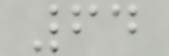64
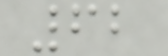62
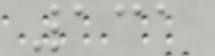131
